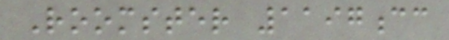Roomster 1197cc
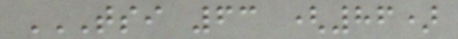TSI 63 (86)
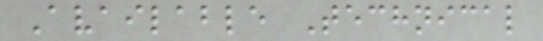Available Technical
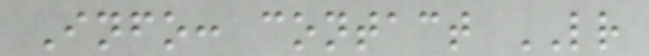Info: contact LR
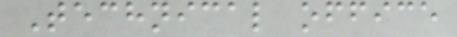Technical office
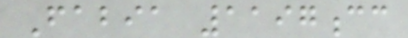Fabia 1197cc
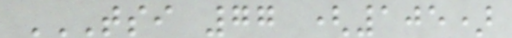TSI 77 (105)
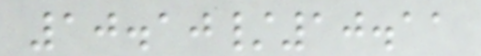10.10/10.11
